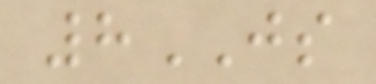8JS
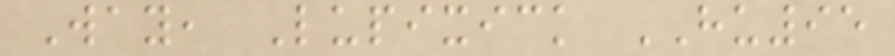Way, Lupixick HU95
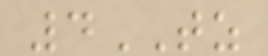4TZ
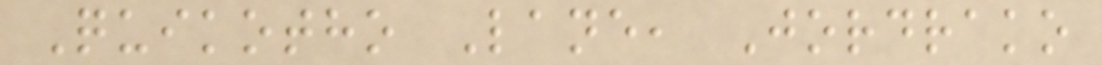Quikotho Lane, Jordrako
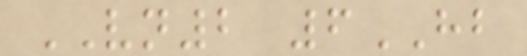VN2 6HB
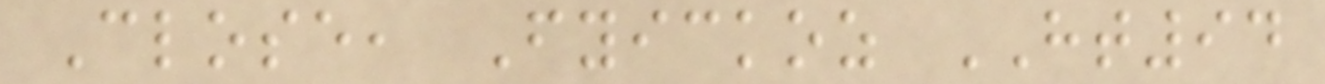Close, Fyickoz HT94
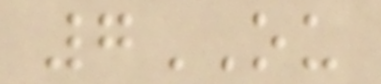7OU
